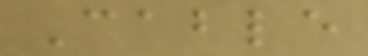Cable
